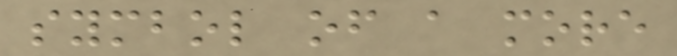symbol of a more
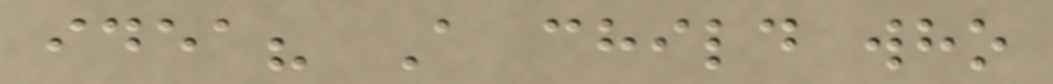idea? A child who
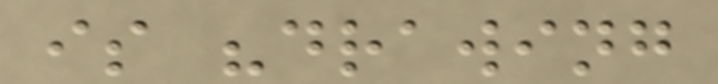is "drawing
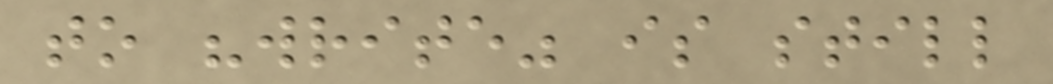to "write" is still
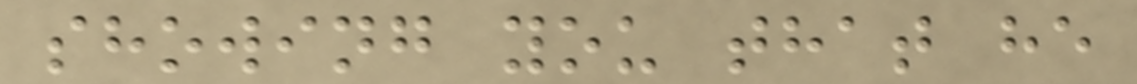showing you that he
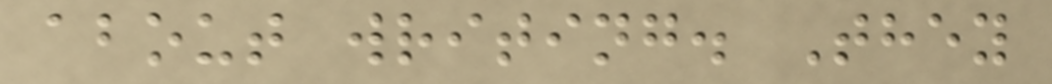about writing. They
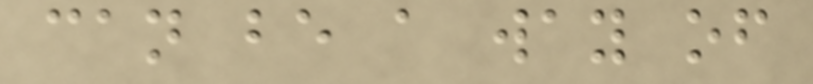can be a way of
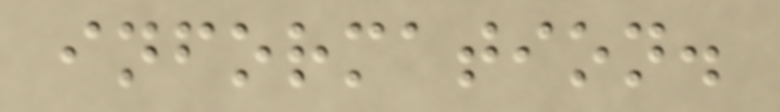information.
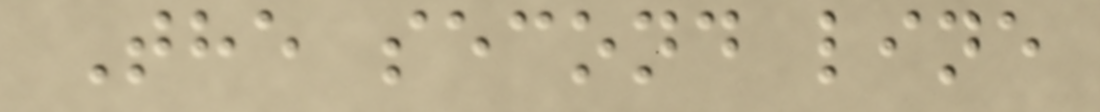The second line
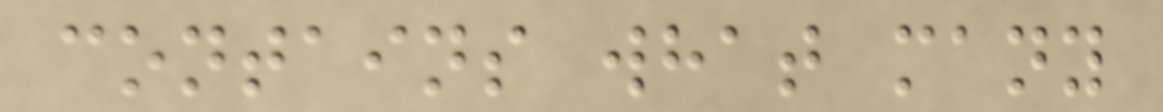contains what many
